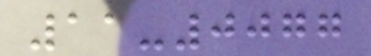11-0077
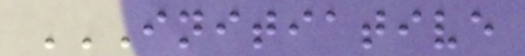INITIATIVE
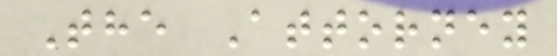The Attorney
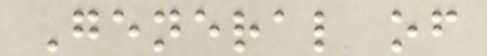General of
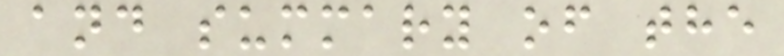and summary of the
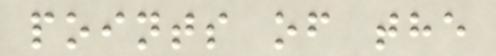points of the
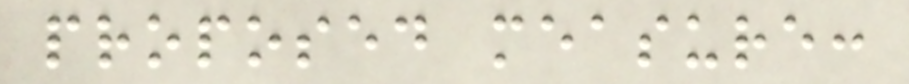proposed measure:
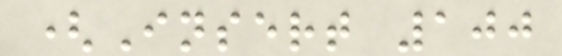(Insert 100
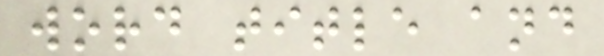word title and
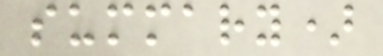summary)
